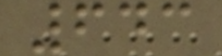643
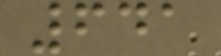641
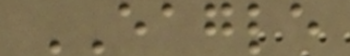EAGLE
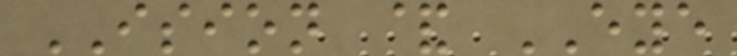ISION & EYE
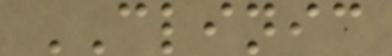CLINIC
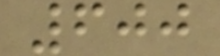600
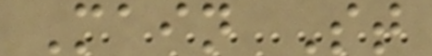Main St
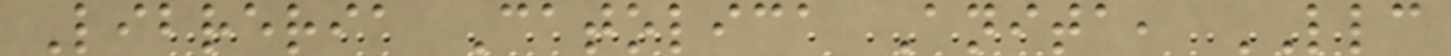Libreria Catolica Anita, LLC
